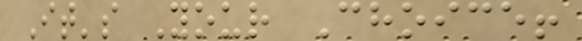It's Your Choice!
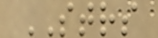STRS
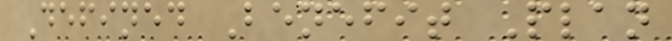Defined Benefit Plan
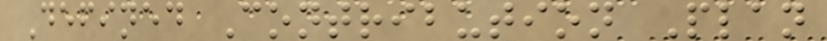Defined Contribution Plan
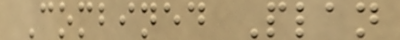Combined Plan
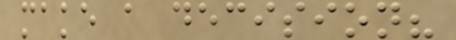make a decision?
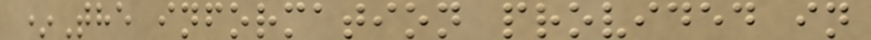*The information provided in
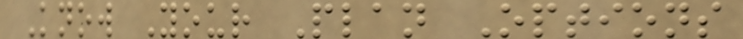Know Your Plan Options
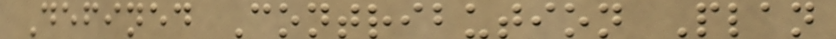Defined Contribution Plan
